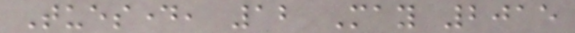Tuesday, 12 May 2015
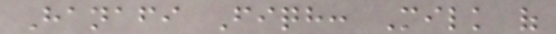Hanafi Fiqh: Milk of
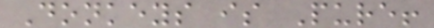Donkeys is Pure!
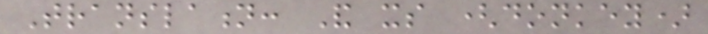Translation: And its (donkey)
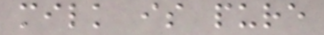milk is pure
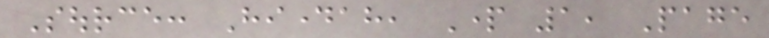Source: Hidayah, Part 1, Page
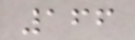166
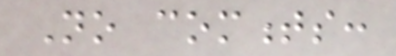No comments:
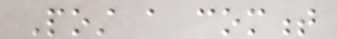Post a comment
